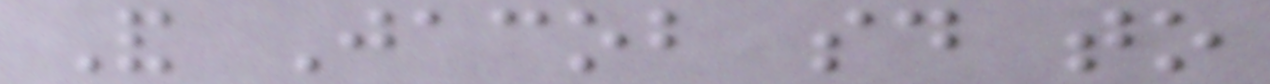And Jacob said to
